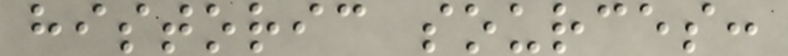historic sources:
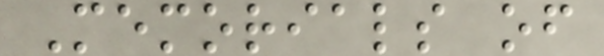Memorials of
